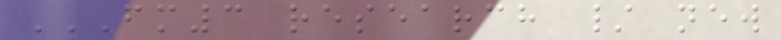FM3 RESEARCH / NEW
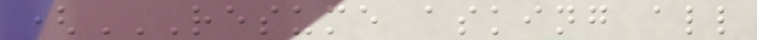(RESUME ASKING ALL
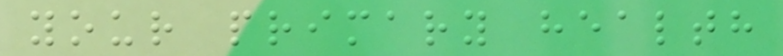your primary health
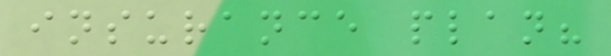insurance plan?
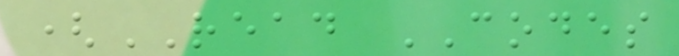(READ CODES
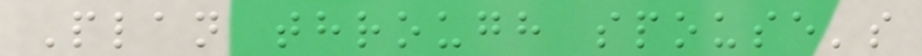Plan through spouse's
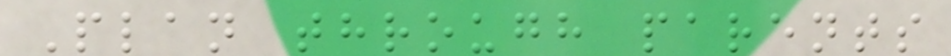Plan through parents
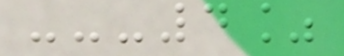---4%
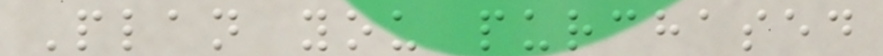Plan you purchased
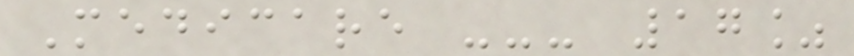Medicare --- 17%
